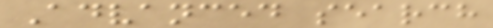Advanced search
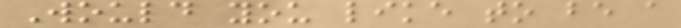Would you like to be a
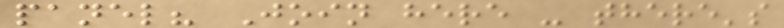panel? Join here - there's
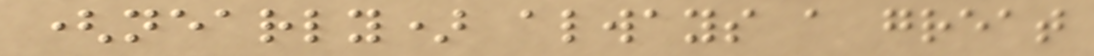(nearly) always a great
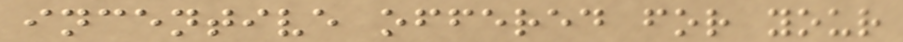incentive offered for your
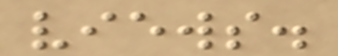views.
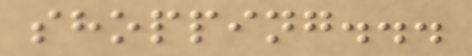shopping...
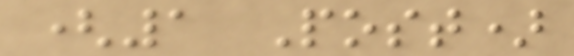(1 Post)
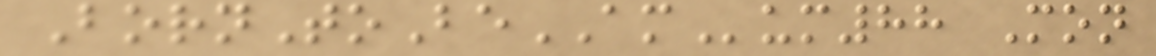BornToBeAMum88 Mon
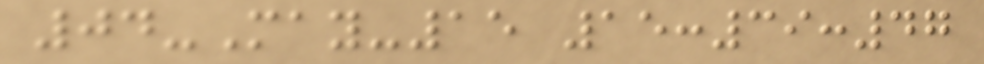04-May-15 15:39:47
